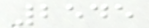2545
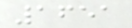1651
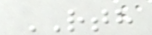RTH
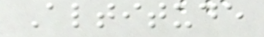Altitude
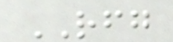RFG
